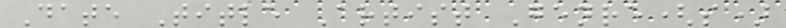Date Title Artist Genre(s)
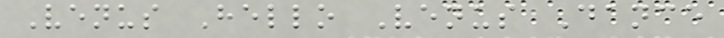Venus Hello Venus Dance
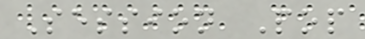Session Pop
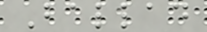Ballad
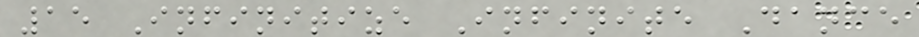15 Infinitize Infinite Dance
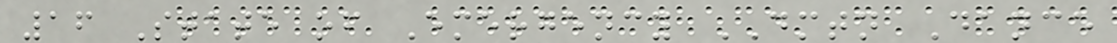16 State of Emergency DMTN Dance
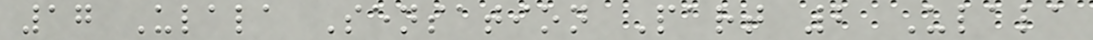17 Ulala Sensation Part 2 Ulala
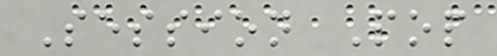Session Pop
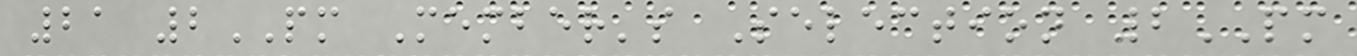21 2PM Member's Selection 2PM
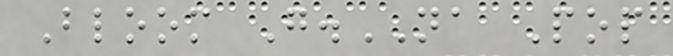Bloom G.NA Pop
